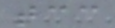tcc
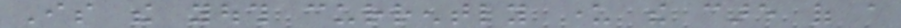Is the youth currently under the care of a
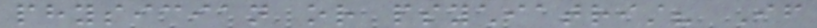physician or psychiatrist? If
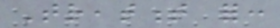Treatment for:
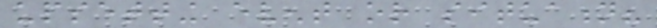upsetting event or situation?
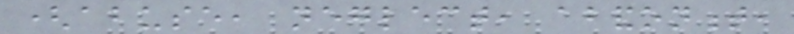(abuse, neglect, abandonment,
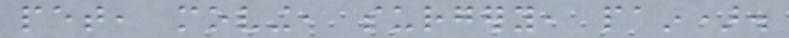pet, moving, surgery, pain).
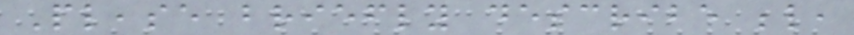Please briefly describe below,
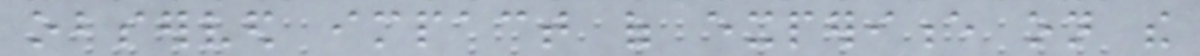observed impact of experience on the
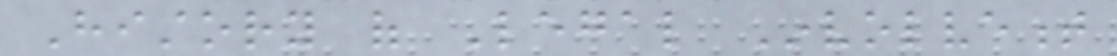History of Legal Involvement
